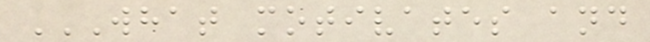WHAT MOTIVATES AND
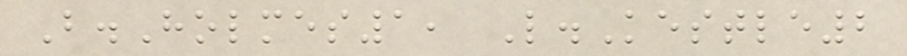B.Holmes1, L.Kestle2
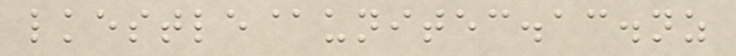lkestle@unitec.ac.nz
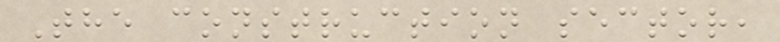The construction sector,
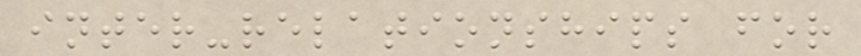inter-relationships for
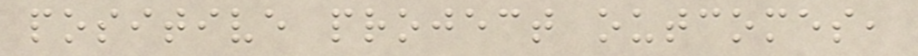positive project outcomes,
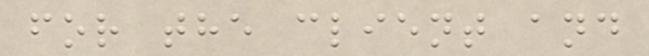for the client and
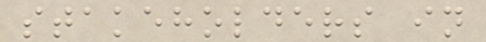stakeholders in
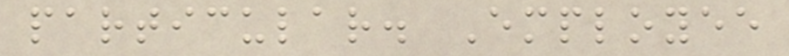particular. Employee
